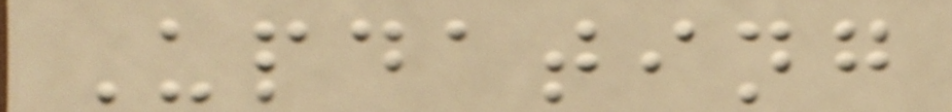Updating
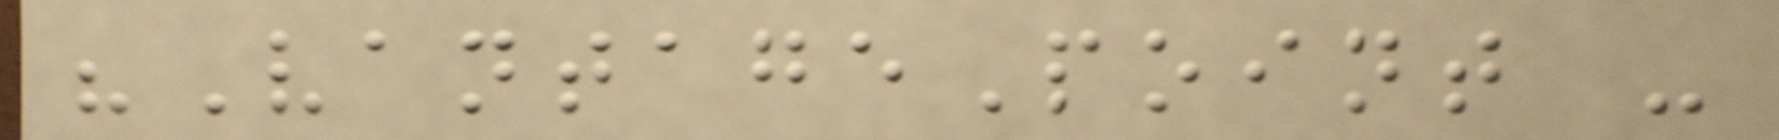"VantagePoint -
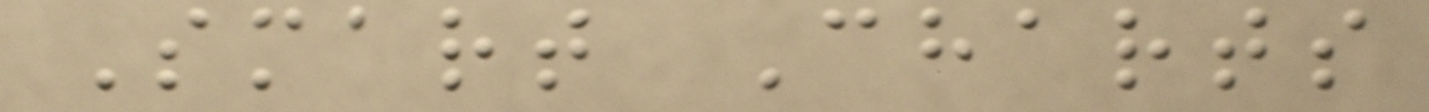Smart Charts
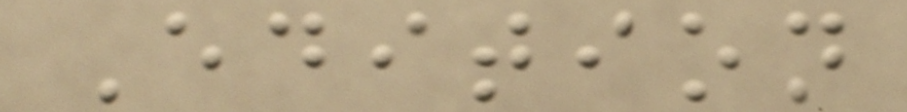Edition
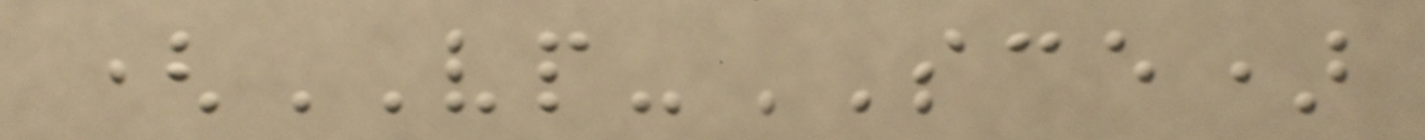(VP-SCE)
